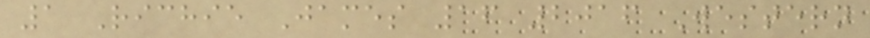1 Richie James 16 2016 Western
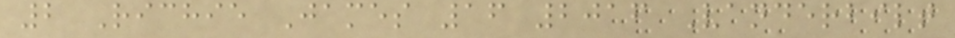2 Richie James 16 2016 Vanderbilt
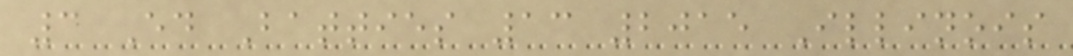3 Ed Batties 13 2015 Illinois
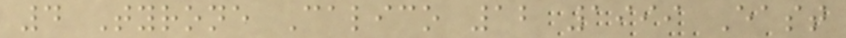4 Tyrone Calico 12 1999 East
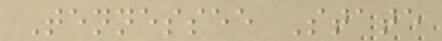Tennessee State
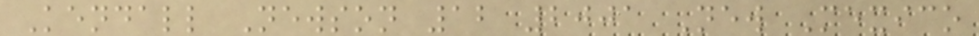Kendall Newson 12 2001 New Mexico
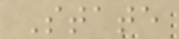State
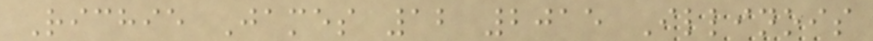Richie James 12 2015 Illinois
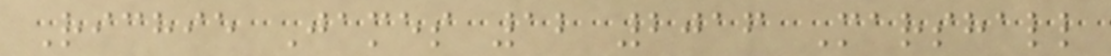Richie James 12 2016 Marshall
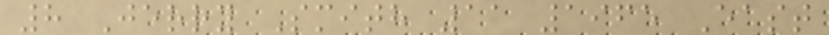8 Jerry Smith 11 1965 East
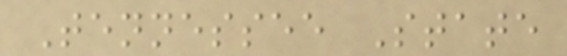Tennessee State
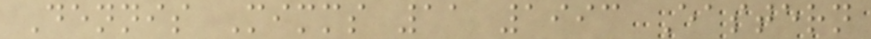Dennis Mimms 11 1993 Eastern
